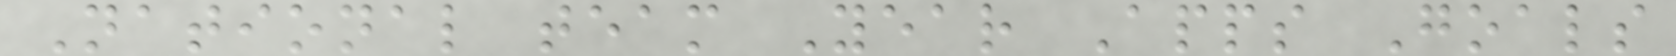National team Year Apps Goals
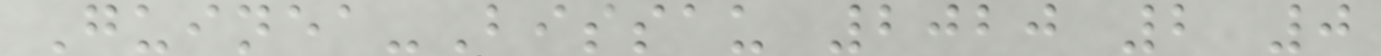Guinea-Bissau 2020 2 0
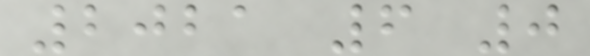2021 6 0
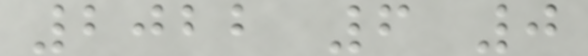2022 6 0
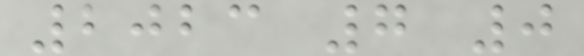2023 7 0
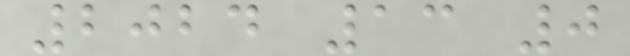2024 13 0
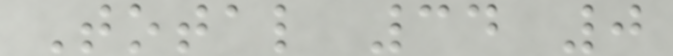Total 34 0
